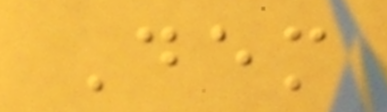Dem
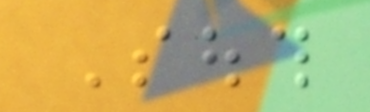South
